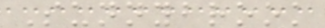Sunnybrook
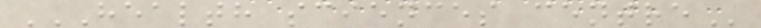HEALTH SCIENCES CENTRE
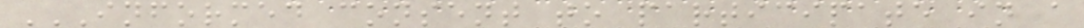INFORMED CONSENT TO PARTICIPATE IN A
